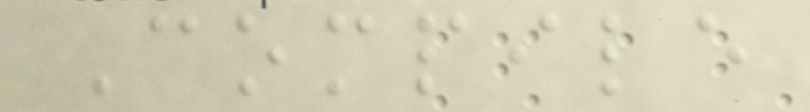Compile
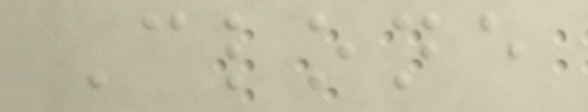Clone
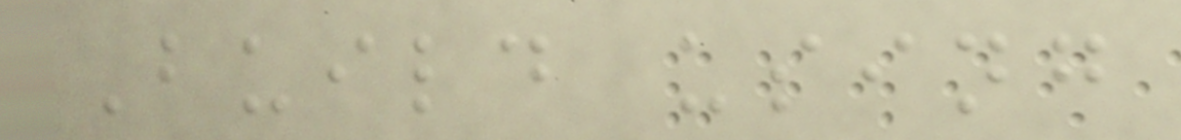Build using
